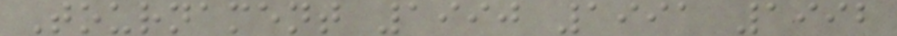Tournament 1990 1991 1992
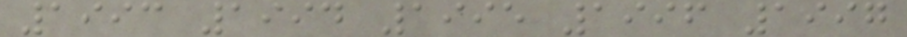1993 1994 1995 1996 1997
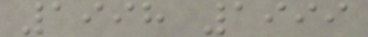1998 1999
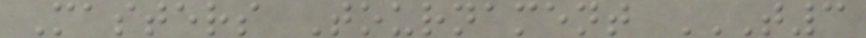Masters Tournament T3
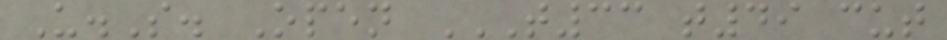U.S. Open T33 T49 CUT
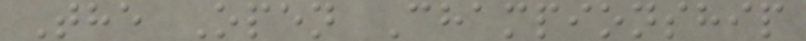The Open Championship
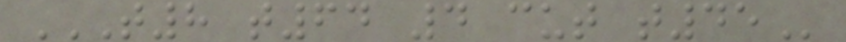T8 T64 4 CUT T45
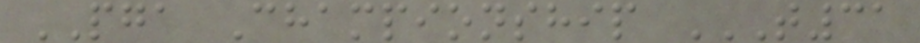PGA Championship T31
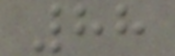88
